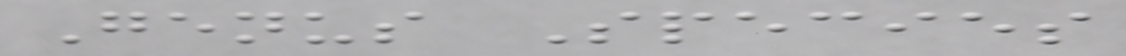Genus Species
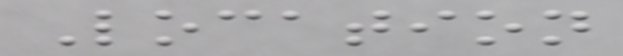Location
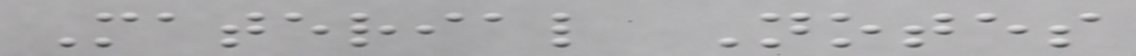Material Notes
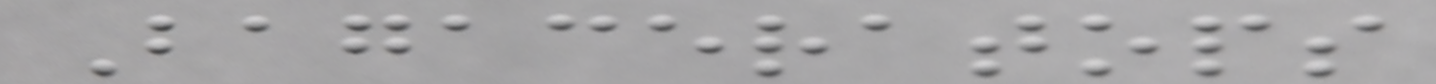Bagaceratops
